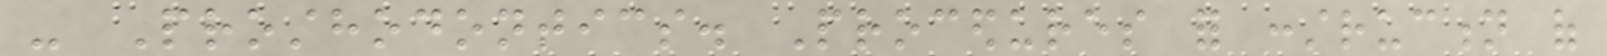- Prosthodontics. Procedures for construction of
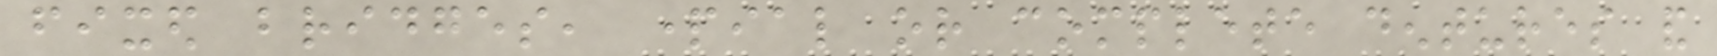fixed bridges, partial or complete dentures and
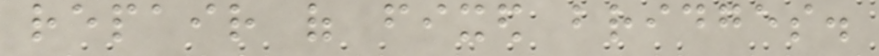repair of fixed bridges.
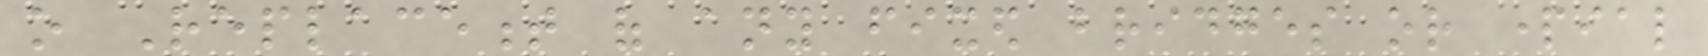o Replacement of any fixed bridges or partial
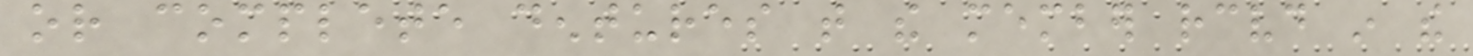or complete dentures that the member received in the
